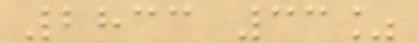2833 33%
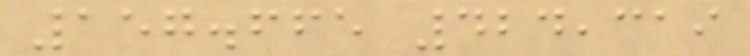157.665 424,319
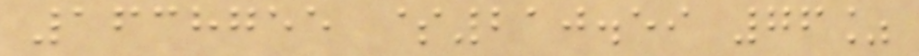1638755 $210.59 76%
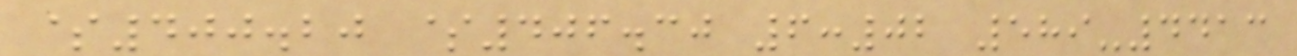$400.20 $406.30 6:02 589-4413
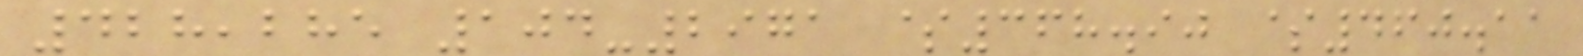428,285 104-2971 $368.90 $460.11
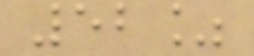52%
